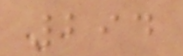294
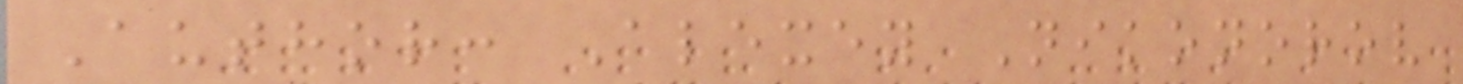Author: Alexey Nikonorov
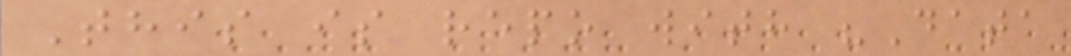This is repo with "Data
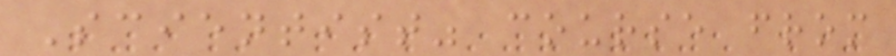Scientist" course from
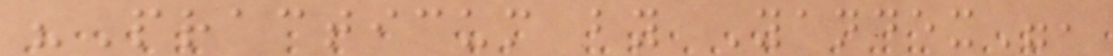"Practicum by Yandex",
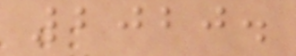2020.
